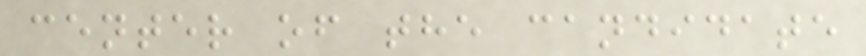center of the candidate
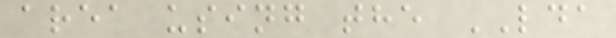area using the LDA
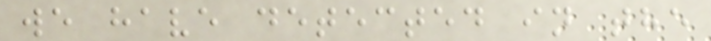we have detected in the
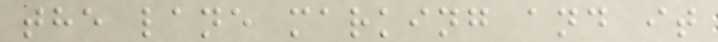the lane marking and it
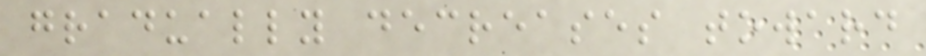gradually decreases toward
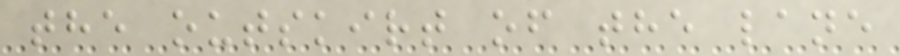the outskirt of the lane
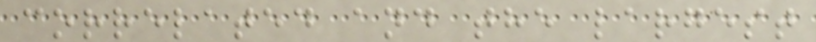correlated and the largest
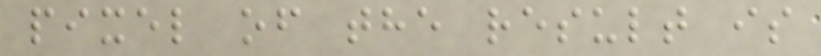pixel of the result is
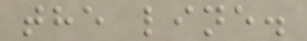the line.
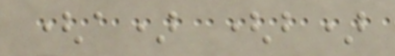(a) (b)
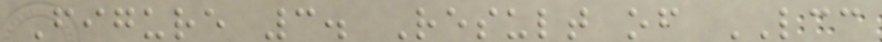Figure 3. Result of LCC
